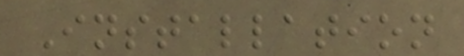Installation
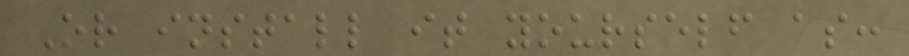Or install it yourself as:
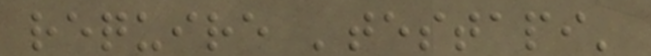require 'testapi'
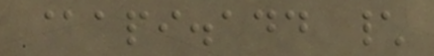@api.add \
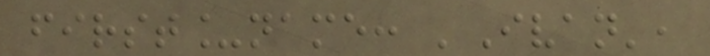first_name: 'Ivan',
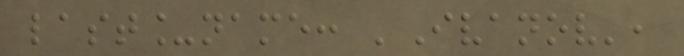last_name: 'Ivanov',
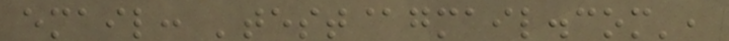email: 'test@gmail.com',
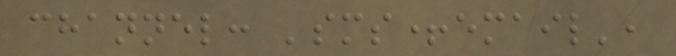channel: 'sms+email',
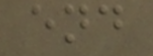end
